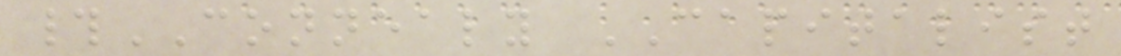#CONNEALY CAPITALIST
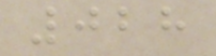028
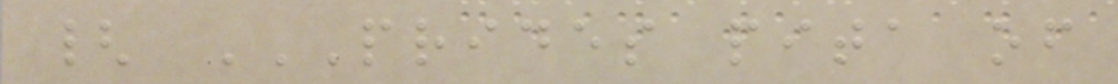{ PRIDES PITA OF
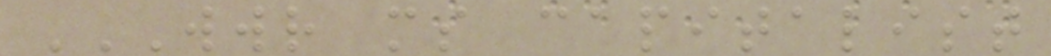WWR MS CAPITALIST
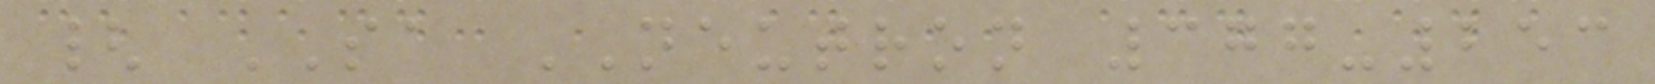{ SA NEUTRON 377-253
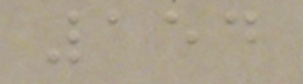154
